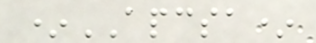*APCSA*
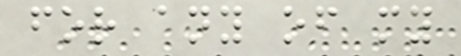for any of my
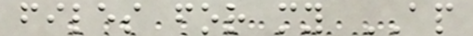files for my AP
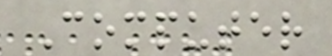Computer
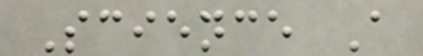Science A
